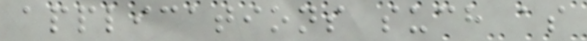applications such as
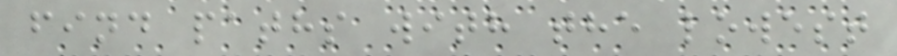find paths with the lowest
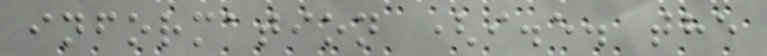information (i.e. the
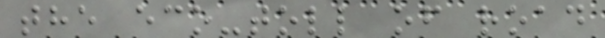the eco-toll of road
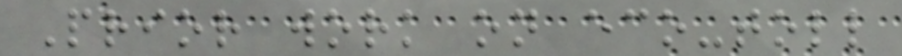Prior work on eco-toll
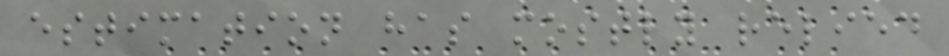estimation has mostly relied
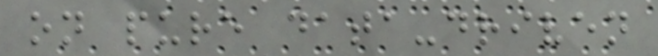on pure data-driven
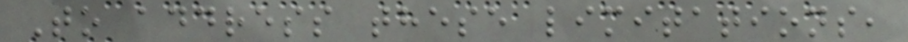To address these limitations,
